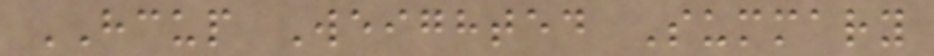HCUP Weighted Summary
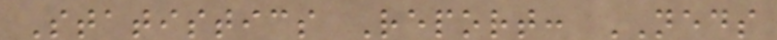Statistics Report: NEDS
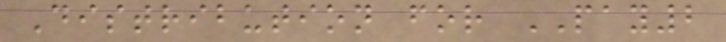Distribution for PAY2
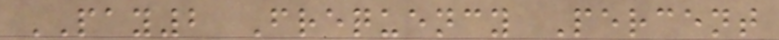PAY2 Frequency Percent
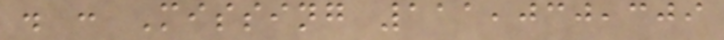. : Missing 111,030,309
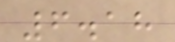6.18
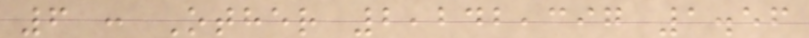6 : Other 2,242,397 1.56
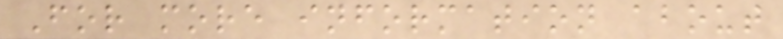For more information about
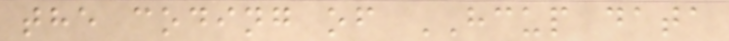the coding of HCUP data
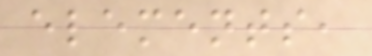elements,
